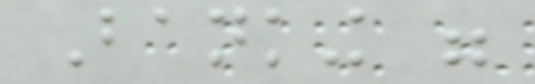Banking were
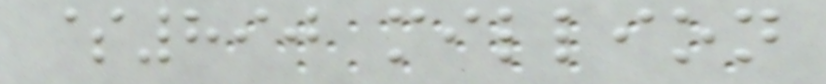$890 million
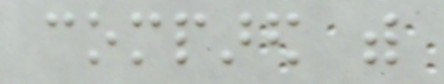compared with
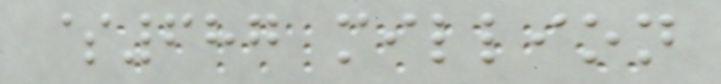$687 million
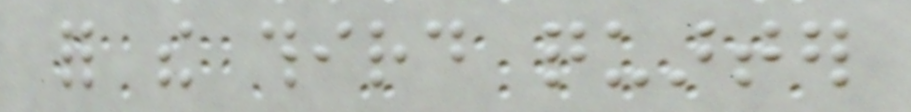for the third quarter
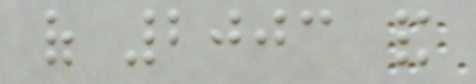of 2003 and
